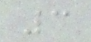3
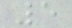5
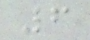6
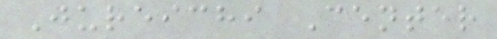Jureichi Center
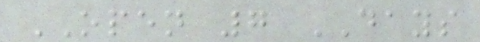OPEN 7 DAYS
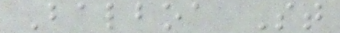Balboa St
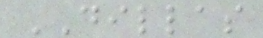DILLAS
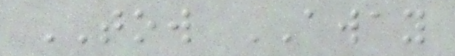TOW AWAY
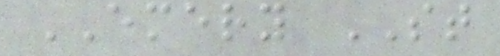EMERY ST
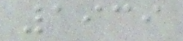1939
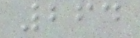264
